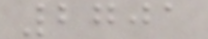2701
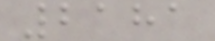2181
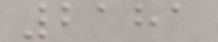2181
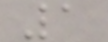1
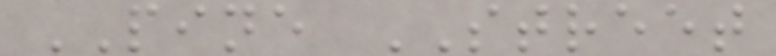PINE STREET
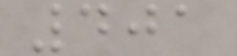401
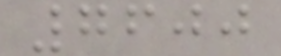7600
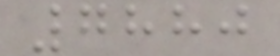7880
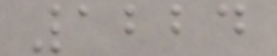1224
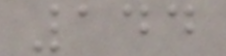144
